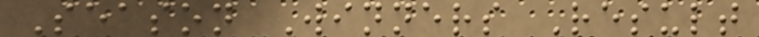Season Winners Result
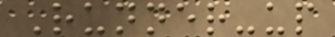Runner-up
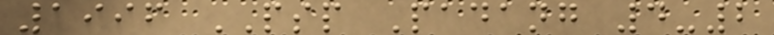1996 PSP Padang 4-2
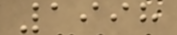1998
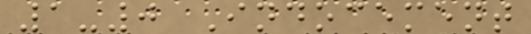1-0 Indocement
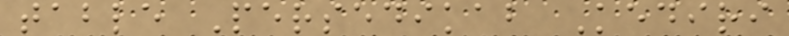table Persedikab Kediri
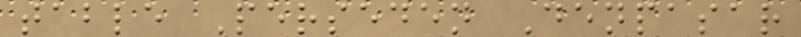table Perseden Denpasar
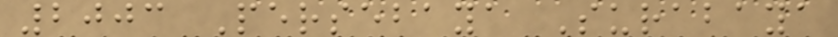2003 Persebaya Surabaya
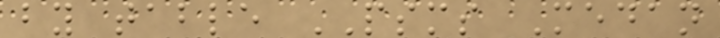by table PSMS Medan
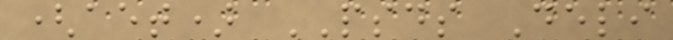(aet) PSDS Deli
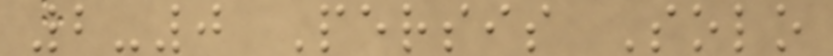2-0 Persis Solo
